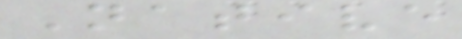Native
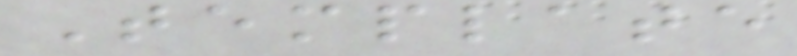Template
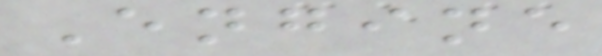Engine
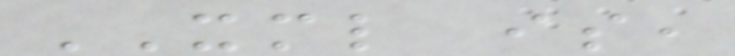XML is,
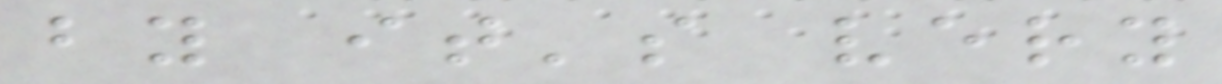by it's very
